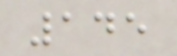145
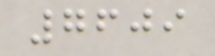7609
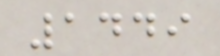1449
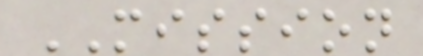MISSION
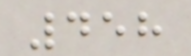458
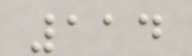114
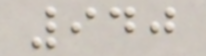940
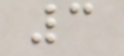3
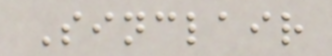Sinclair
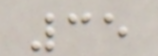35
